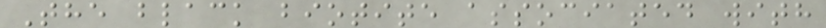The black biotite associated with
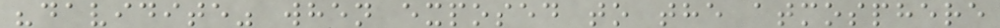"davidite" when exposed to the atmosphere
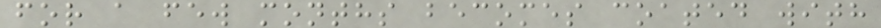for a few months becomes coated with
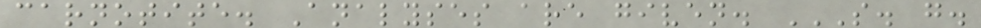carnotite. Analyses are given. S. G.
